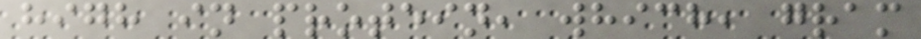high in protein, which, gram
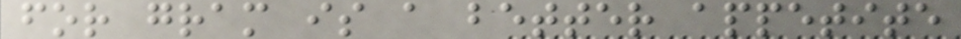for gram is a better appetite
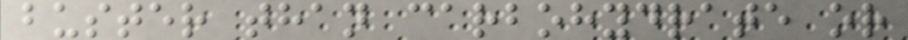buster than carbohydrate or
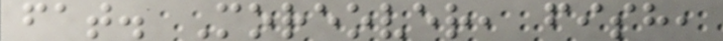fat. Moreover, fish,
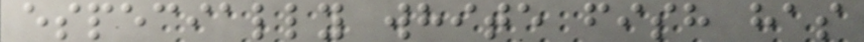especially white fish has
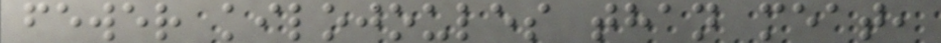fewer kilojoules than meat,
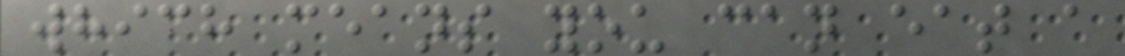which means you can eat a
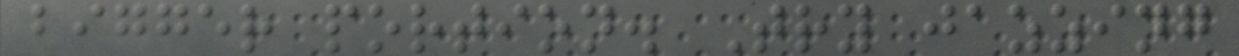bigger portion. Try jazzing
